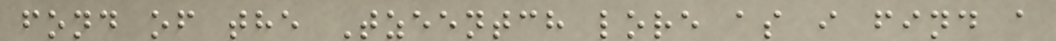fond of the Tzeentch lore as i find a
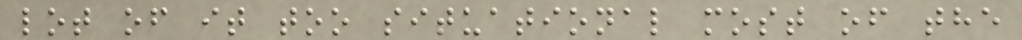lot of it too situational most of the
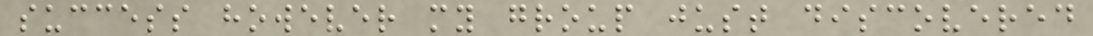success however my group just discovered
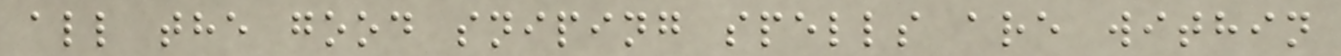all the good sniping spells are within
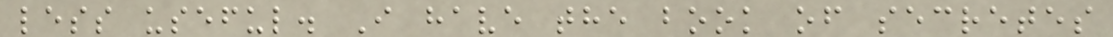less useful. I have the book of secretes
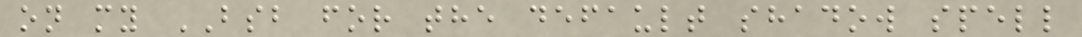on my BSB for the default shadow spell
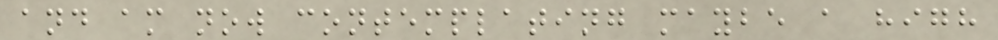and am now contemplating maybe a high
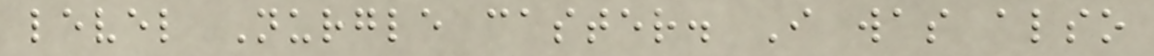level Nurgle caster. I was also
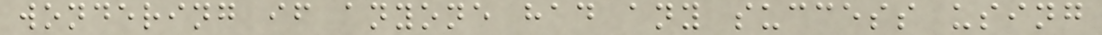wondering if anyone had any success using
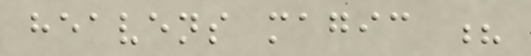heavens magic ?
